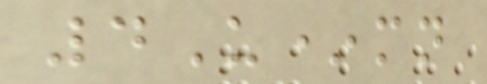4U*mn
